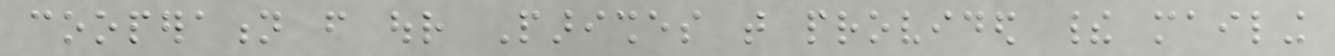cooperation from our Parishes that provided their mailing
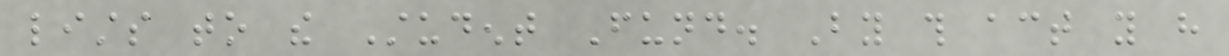lists to the Student Fund. By this act you have
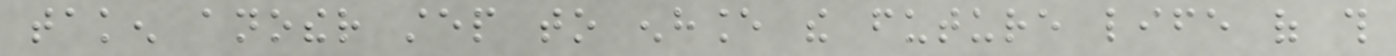taken another step to enhance the future life of this
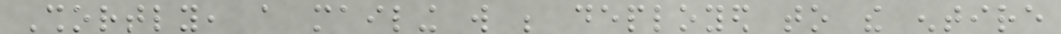Shortly, a mailing will be deployed to the entire
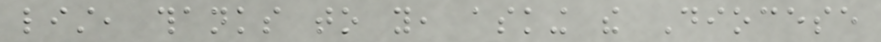list, thanks to you, asking the Diocese
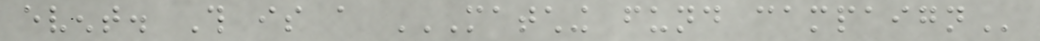event. This is a MATCHING FUND CAMPAIGN
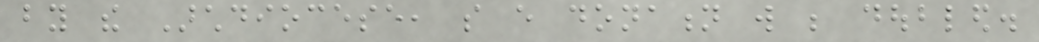by the Archdiocese, so every donation will be doubled.
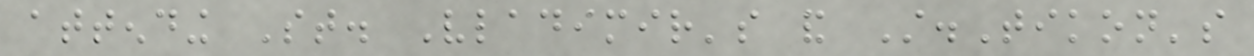attending St. Vladimir's and St.Tikon's
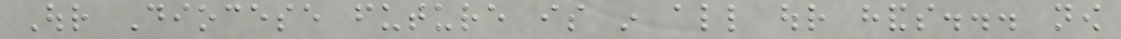Our Diocese future is in all our hands... now
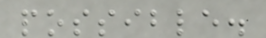possible.
